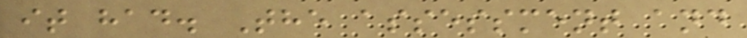it had. The assessment and
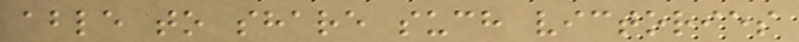able to share such victories
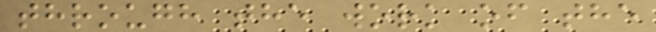through the work of the
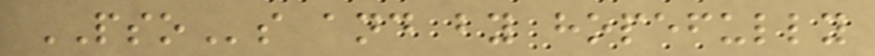PSOs and by hopefully
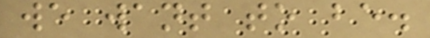we want to be.
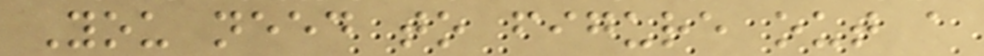You need to figure out a
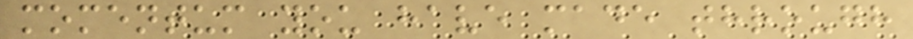momentum you have made through
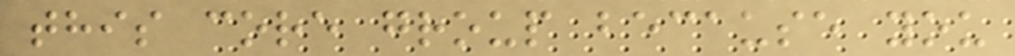this core group because you
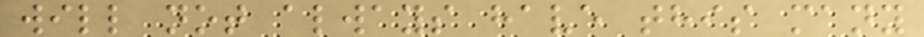will not always have this many
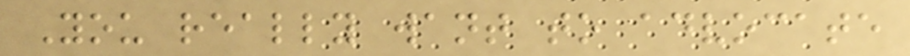You really want to advocate
